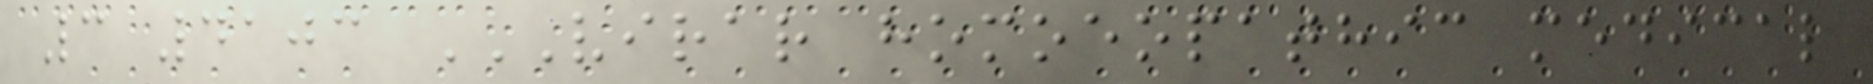3 4103 VIRAR HOMOEOPATHIC MEDICAL
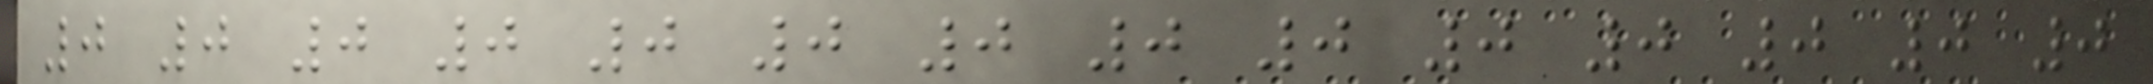0 0 0 0 0 0 0 0 0 0 0 0 0 0
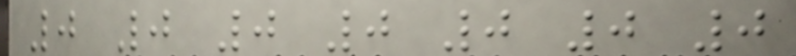0 0 0 0 0 0 0
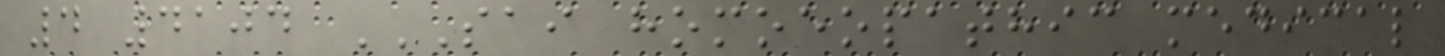4 4104 SAI HOMOEOPATHIC MEDICAL
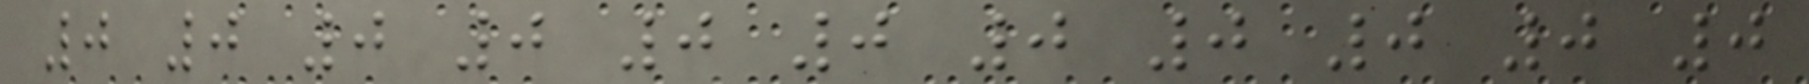0 0 0 0 0 0 0 0 0 0 0
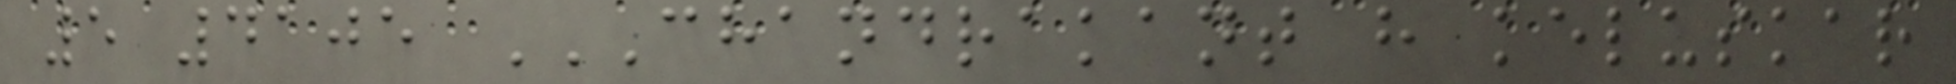5 4105 CHANDRAKANT H KELUSKAR
